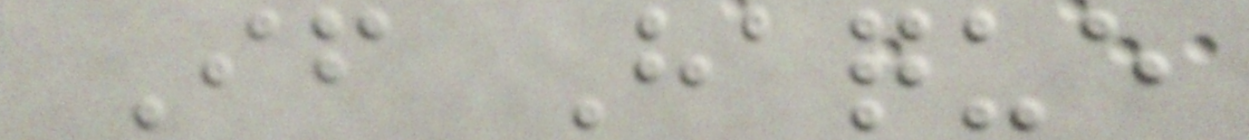If Haque
